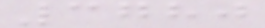3780
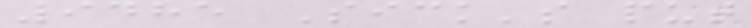9485 Sick's put
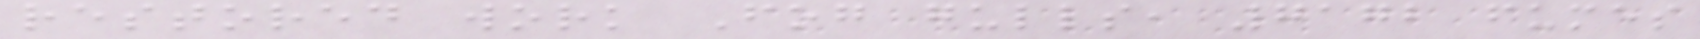restored work Fog gulls, 7172 fumes
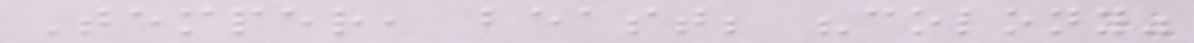Temper, beast; "colony"
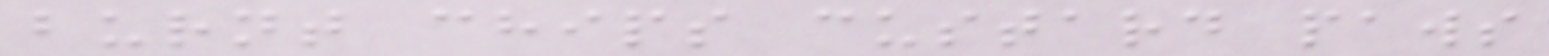burnt chips custard paws
